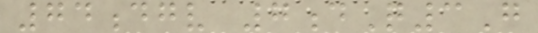74dgv 7dQ3G
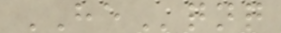HEqnq
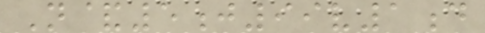N&5j99v1d
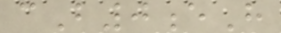cB0eH
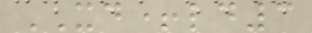XD+ld3
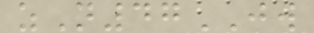zN47JW
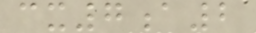cx7a2
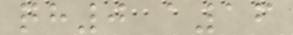qh0 a16
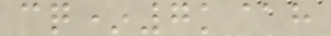cq*7k@h
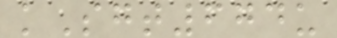kSgt674u
